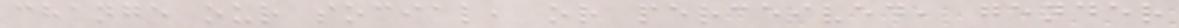change our social, or perceived, gender
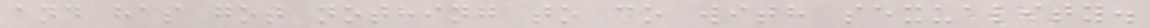and has got nothing to do with sexuality.
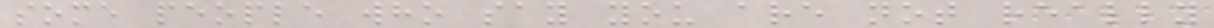some people who say you are not really
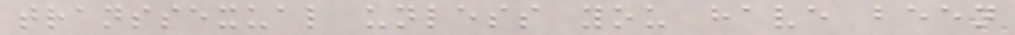transsexual unless you have been
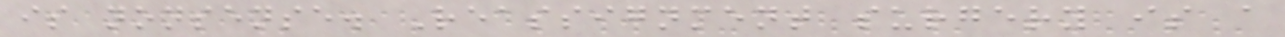is nonsense. Reassignment surgery is a
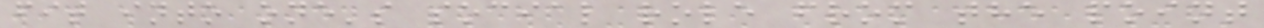fit into one's social role from the point
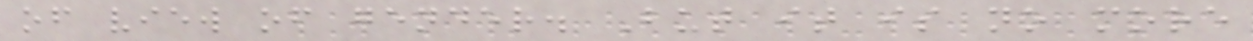of view of gender. But it is no more
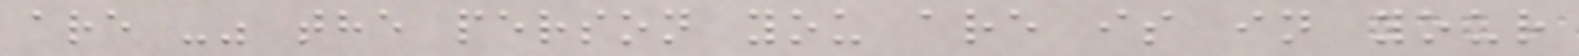are -" the person you are is in your
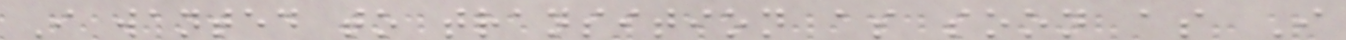I wanted to transition as soon as I
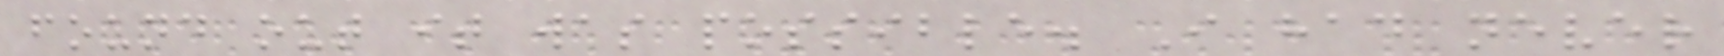found out it was possible. I had never
